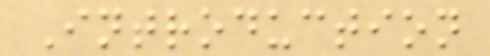Introduction
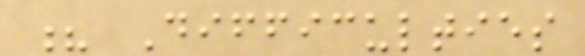? Difficulties
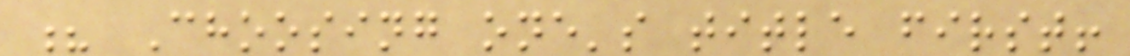? Choosing one's title first!
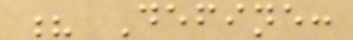? Define:
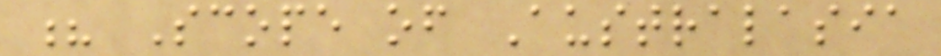? Scope of Australasia
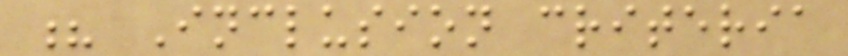? Inclusion criteria
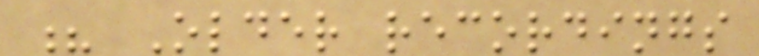? Older recordings
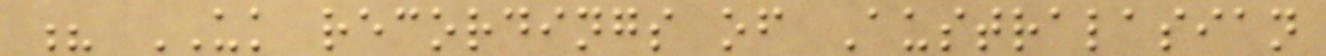? UK recordings of Australasian
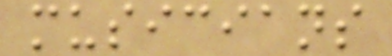musicians
